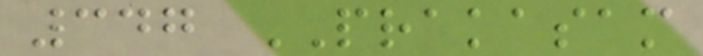347 PRAKASAM
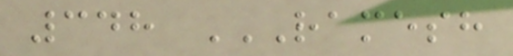348 RAMESH
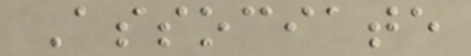Associate
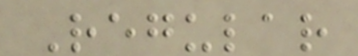Regular
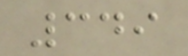349
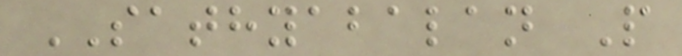SATHYABALAN P
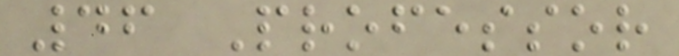46 Professor
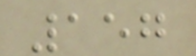157
